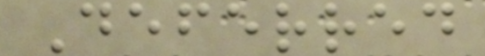Deferred
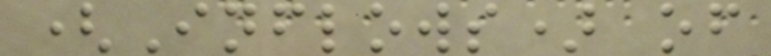(Inflows) of
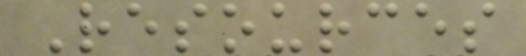Resources
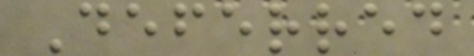Deferred
